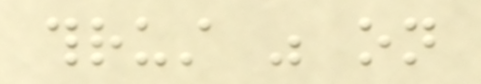thrust was on
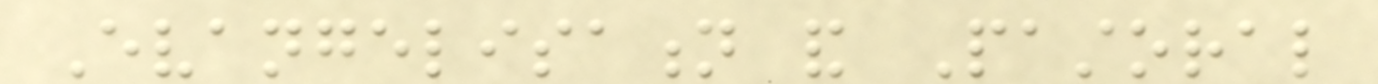Evangelisation and Pastoral
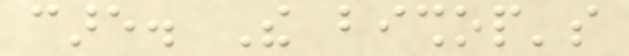care. The bishop's
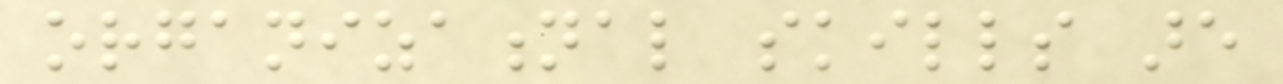organizational skills are
